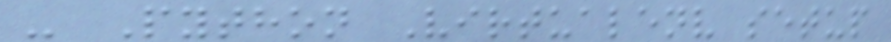- Python Virtualenv setup
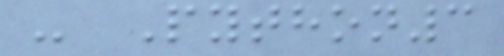- Python3
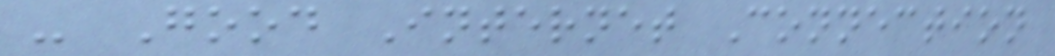- Good Internet Connection
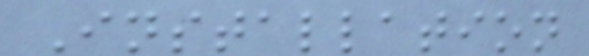Installation
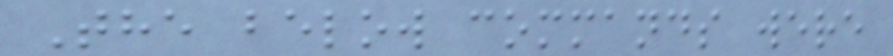The below commands were
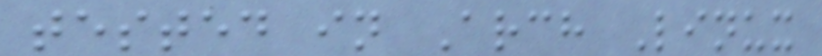tested in Arch Linux
